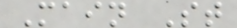Main St
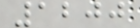1200
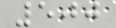500
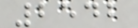2542
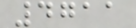4711
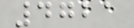4721
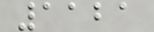1121
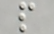p
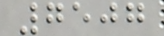7507
